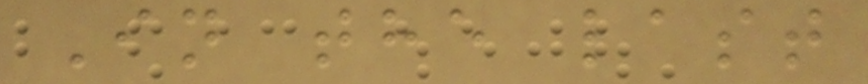In the last
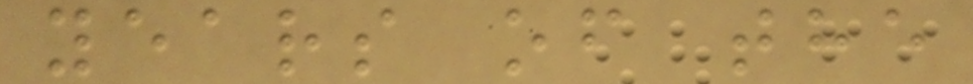years of the
